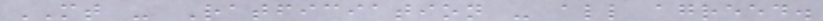MT - Ratficiation - all agreed.
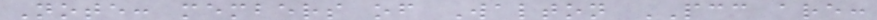Note: members of Walton PCC are:
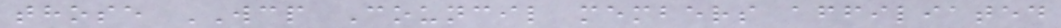those WCP Council members affiliated
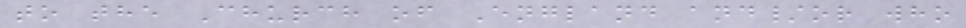to the Church of England and/or who
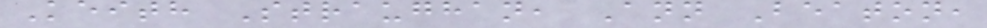Keith Straughan, Ann Beaton,
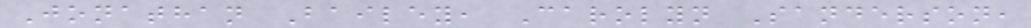Jonathan Bailey, Carolyn Sanderson,
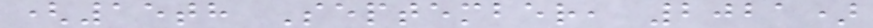(15th September, 2021)
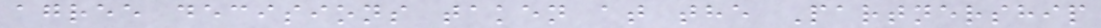agree decisions taken at the Partnership
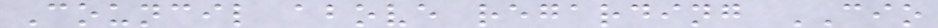Council above regarding CIO
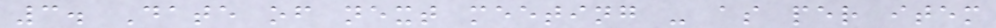3. Date of next meeting - as per item
